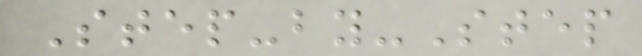Step-by-Step
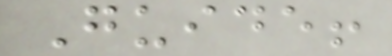Guide!
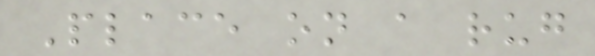Place on a rug
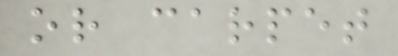or carpet
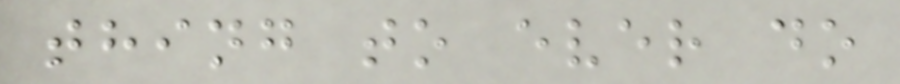thing to ever do
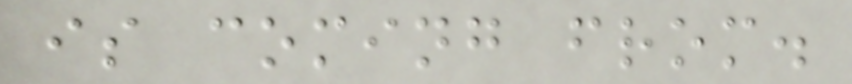is coming from.
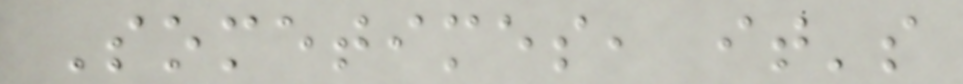Sometimes, it's
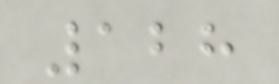128
